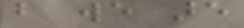but we are
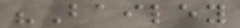"Bailey
